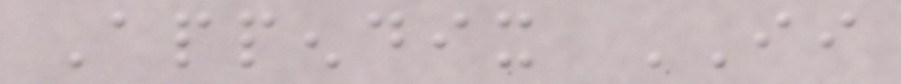Appendix II
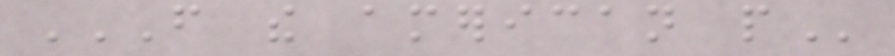FROM THE AMERICAN PEOPLE
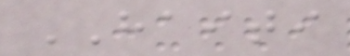HAITI
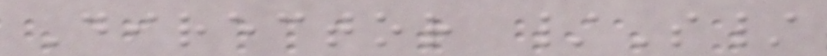Director /S/
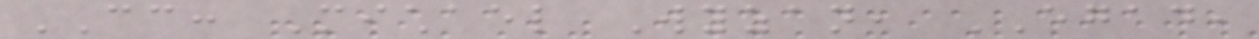CC: Michael Wyzan, EGAD,
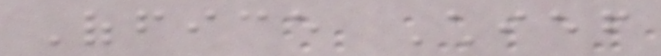Office Chief
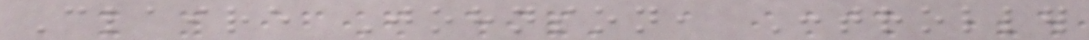Claire Johnson, Controller
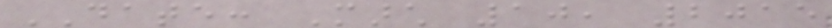DATE: March 10, 2015
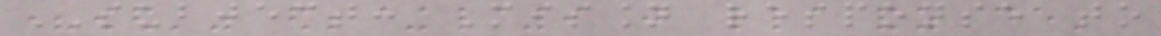SUBJECT: Mission response to
